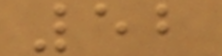52
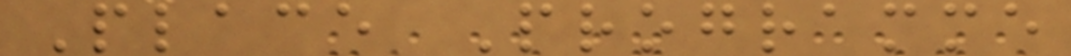Place Programme
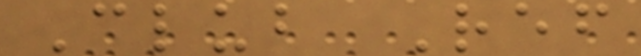Club Ref
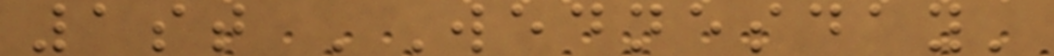1st 'Wednesday'
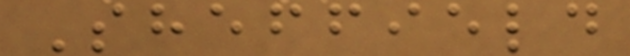Sheffield
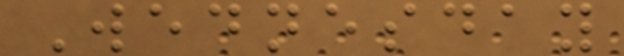Wednesday
